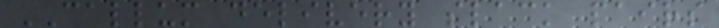CALLUM delivery slack pairs
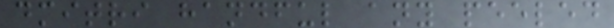dmitri handful any peeled
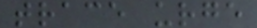trace urge
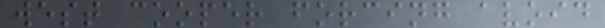west cooper forcing avoid
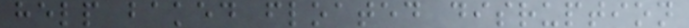help baked floated disruption
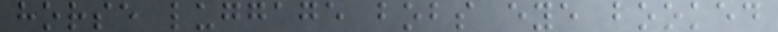horse luggage bobs eye booked
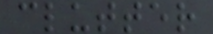clutter
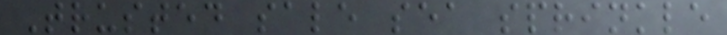Trusted sale sea sprinkle
